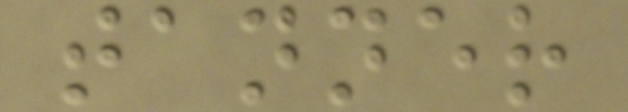tanner
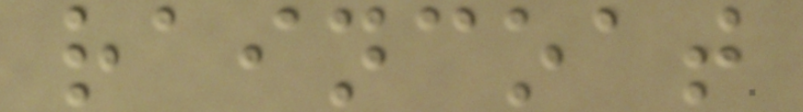raincoat
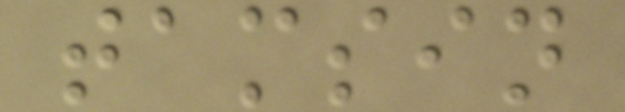tamsin
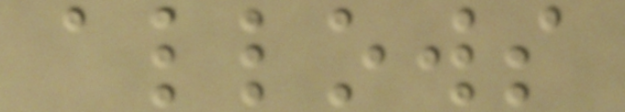allows
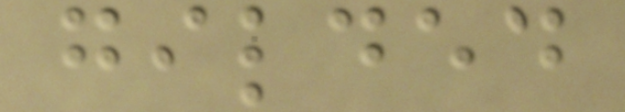gilded
